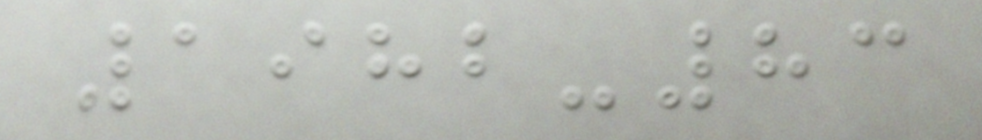1982-83
